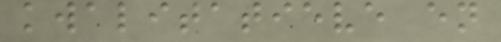kwalitatieve en
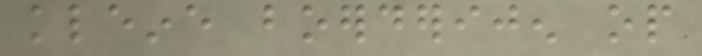kleine boerderijen op
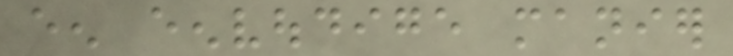een eenvoudige manier
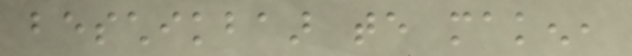beschikbaar te maken,
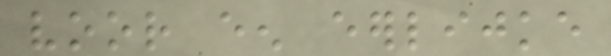voor een eerlijke
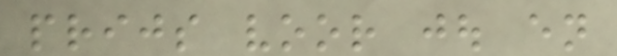prijs voor jou en
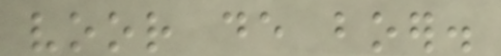voor de boer.
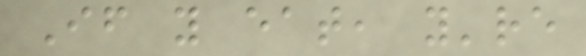If you eat, you're
